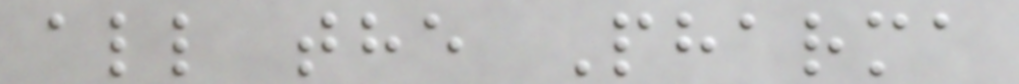all the Pharma
